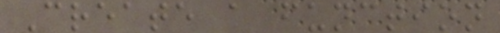Create a function
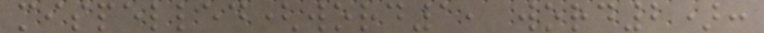mispelled(word1, word2):
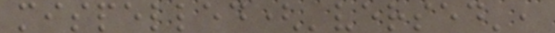mispelled('versed',
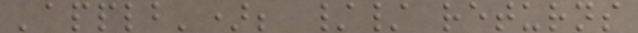'applb'); // returns
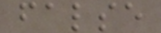false
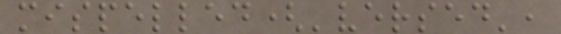mispelled('versed',
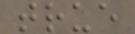true
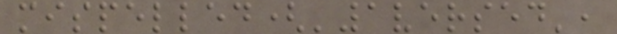mispelled('1versed',
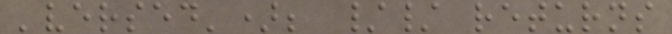'versed'); // returns
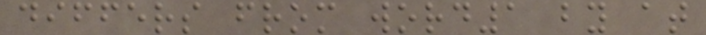differs from word1 by at
